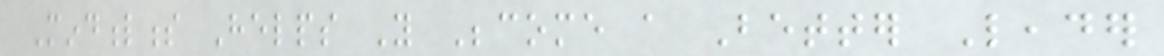Mindfulness Helps You Become a Better Leader
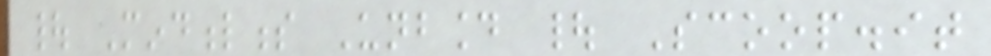| Mindfulness Unbound | Scoop.it
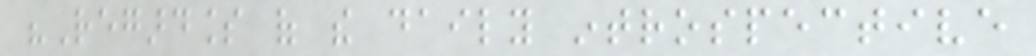"Regardless of the daily introspective
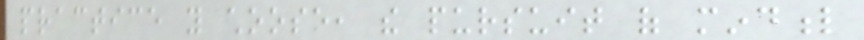practice you choose, the pursuit of mindful
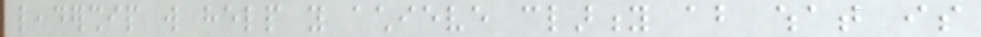leadership will help you achieve clarity about what is
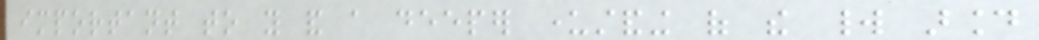important to you and a deeper understanding of the world around
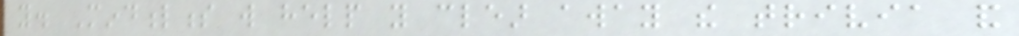you. Mindfulness will help you clear away the trivia and
